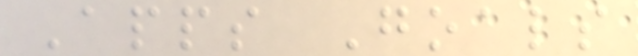Apps Goals
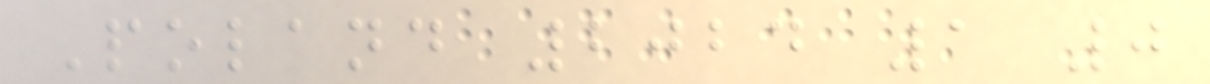Poland 2024 1 0
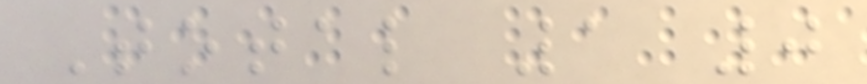Total 1 0
